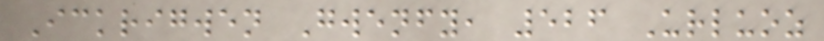Ickrigwen Gwenfy, 526 Urluoz
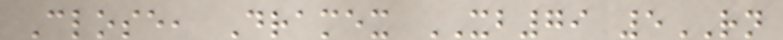Close, Dramex XB79 5RN
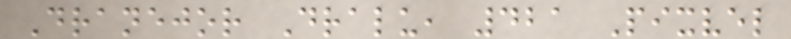Dranejor Dralu, 421 Pixvel
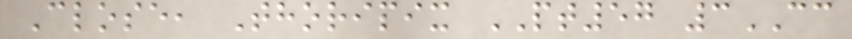Close, Thoripix PT57 3CC
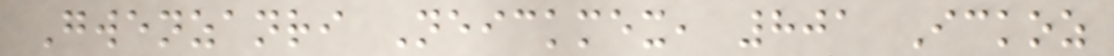Gwenzanri Neickmex, 801 Ickoz
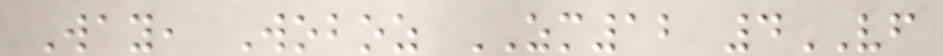Way, Woboz ZM12 4VF
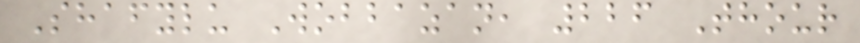Shafylu Wobbazan, 226 Thour
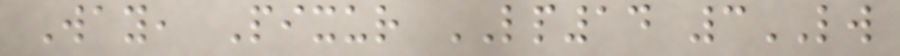Way, Pixur LP14 3LW
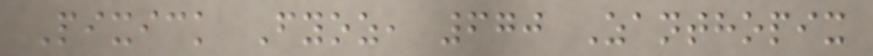Pixick Fyoz, 670 Zanthopix
